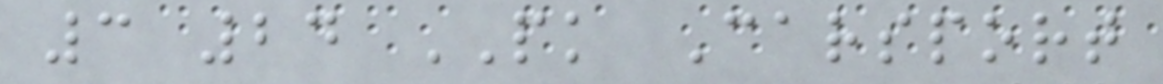3 24 PK Carsport
